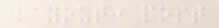layout: post
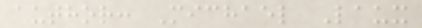author: Michael Laux
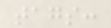tags:
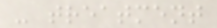- treatment
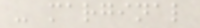- marginal
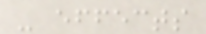- effects
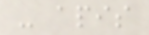- apis
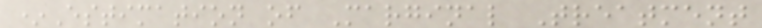*Estimation of Marginal Treatment
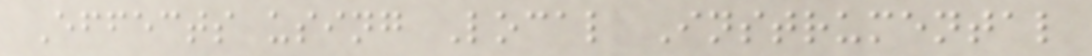Effects using Local Instrumental
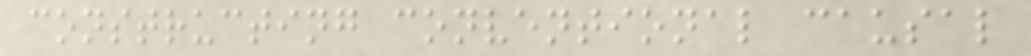constructing conventional causal
